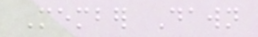Member Dawn
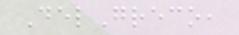DelGreco,
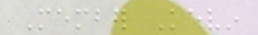Member Kevin
